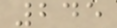245
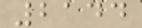2144
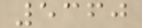5360
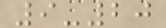9-20
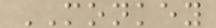MONKEY
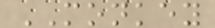MONKEY
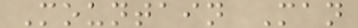Mountain Man
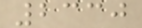2330
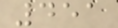451
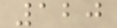120
